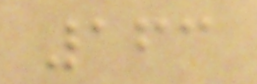163
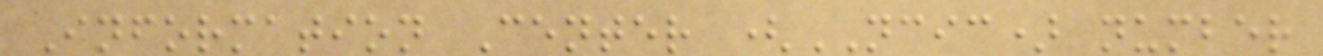Information Center (NCIC) number
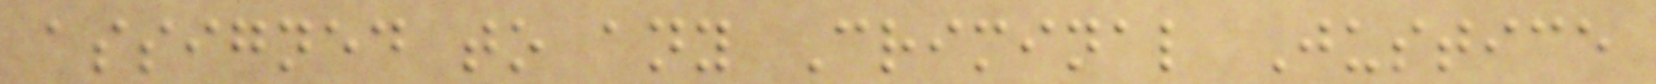assigned to any Criminal Justice
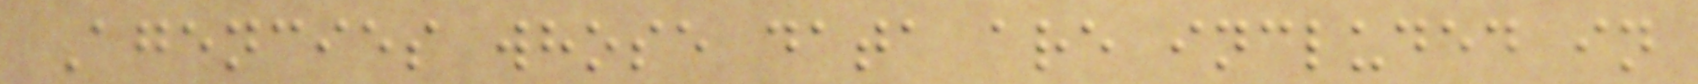Agencies whose data are included in
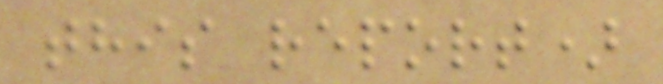this report)
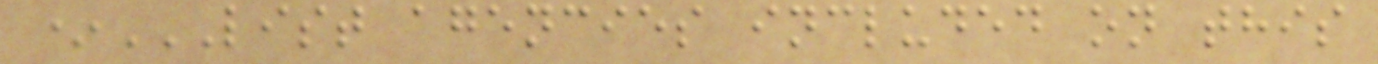*LIST AGENCIES INCLUDED ON THIS
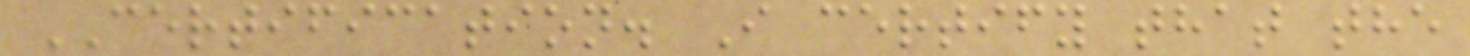CERTIFICATION. I certify that the
